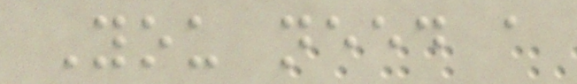You need a
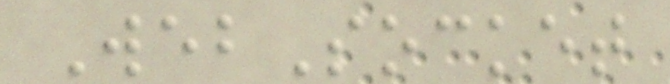WebSocket
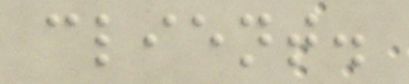client.
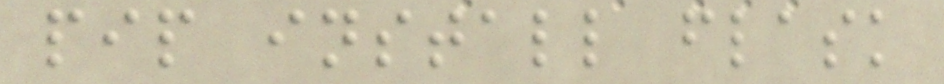pip install flask
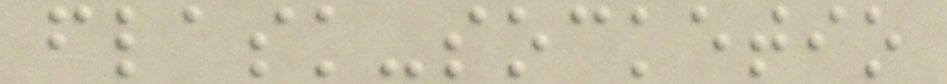flask-socketio
